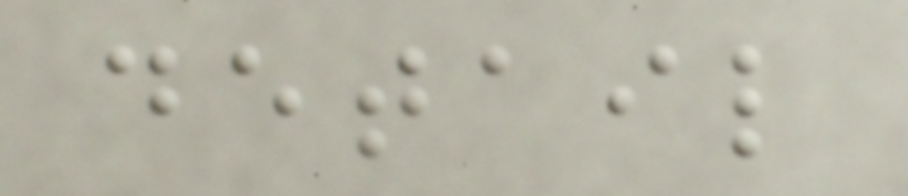detail
